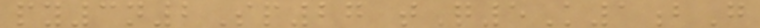py3n2Sp27 tQ5K1bG
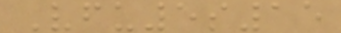Vfu5s15
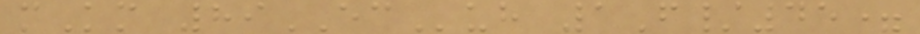mKm 89ECuh 1F/45=
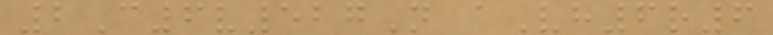2C6v527N aVh6r6
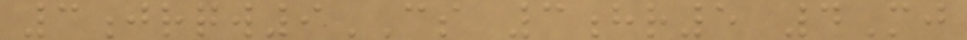3jrqw9CS 3hr5 4Mj
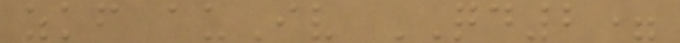zkf auIv QD2=
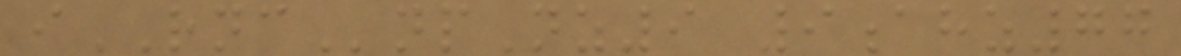iRNCnpNz9 9ahz77
